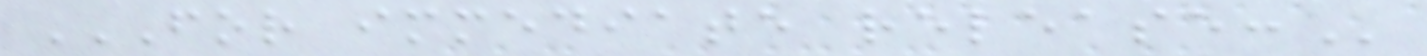FOR IMMEDIATE RELEASE:
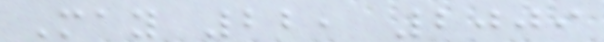May 22, 2009
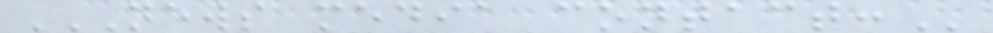NEWS MEDIA CONTACT:
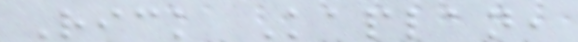Rick Kaplan,
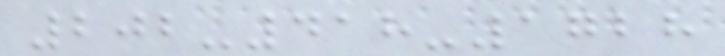202-418-1728
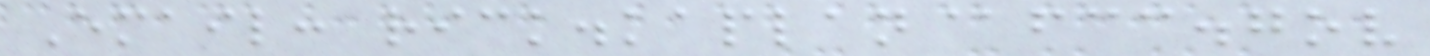Email: rick.kaplan@fcc.gov
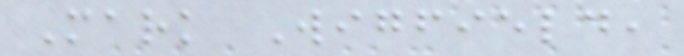Mark Wigfield,
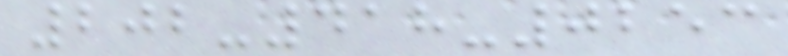202-418-0253
